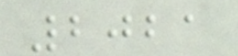2021
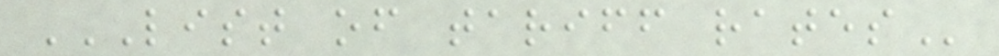LIST OF TARIFF RATES
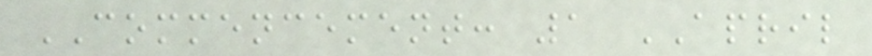COMMENCEMENT: 1 APRIL
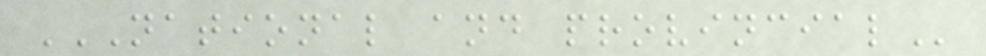NATIONAL AND PROVINCIAL
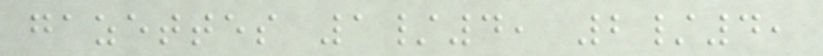gazettes 1/4, 2/4,
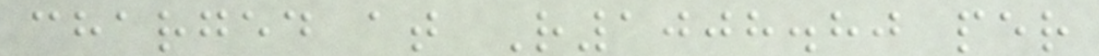charged at R1008.80 per
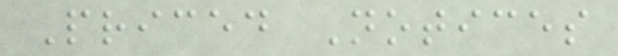Priced Notices
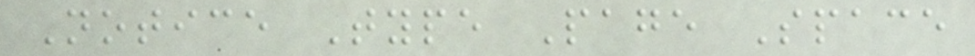Notice Type Page Space
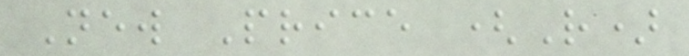New Price (R)
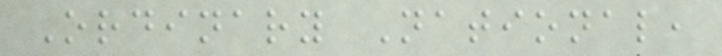Ordinary National,
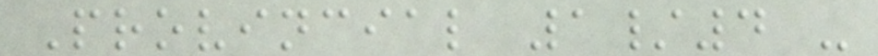Provincial 1/4 -
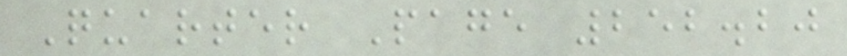Quarter Page 252.20
